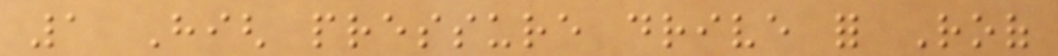1 High pressure drive for Roof
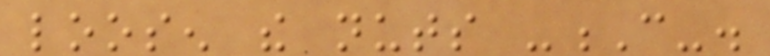loosen the nuts -C-.
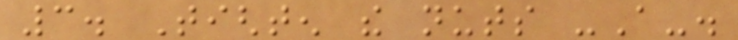3. Tighten the nuts -A-.
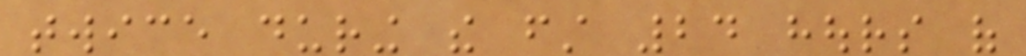twice during the first 24 hours of
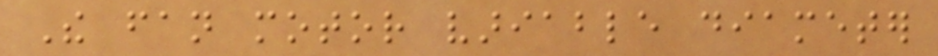The fan motor variable diameter
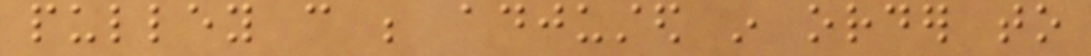pulley can be adjusted in order to
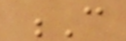C
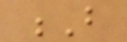B
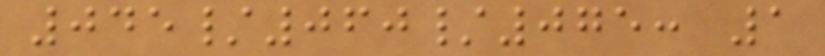045/060/075: 1
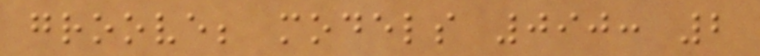groove; models 090: 2
